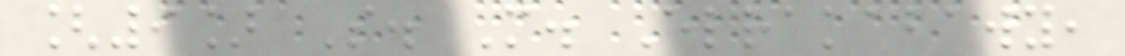[9] S. M. Elrakabawy,
